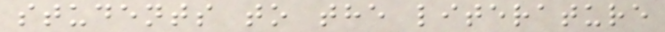students to the literature
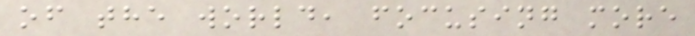of the world, focusing more
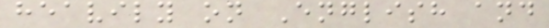heavily on English and
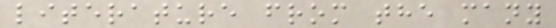literature from the many
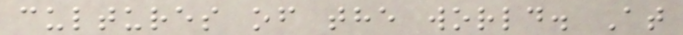cultures of the world. At
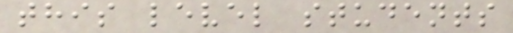this level students
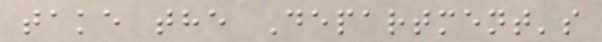take the Department's
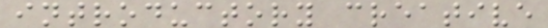introductory creative
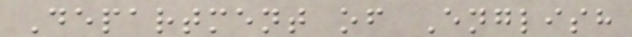Department of English
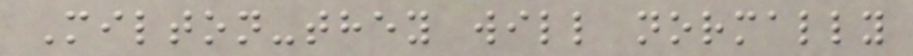Milton-they will normally
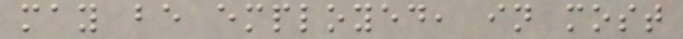may be employed, in most
